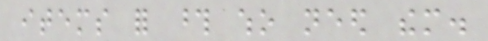items for those who need them.
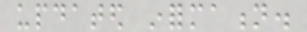updated information.
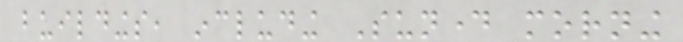buildings, including Sunday morning
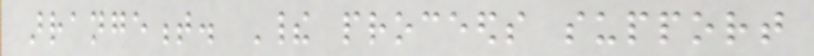arrangement. Their proceeds support
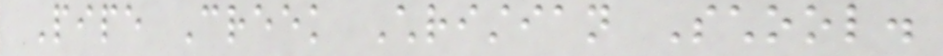Pipe Creek Christian School.
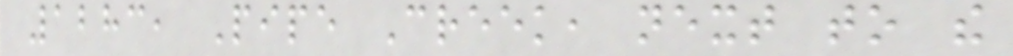1283, Pipe Creek, next to the
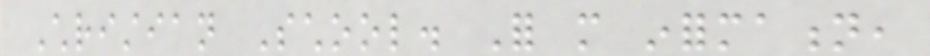Christian School. For more information,
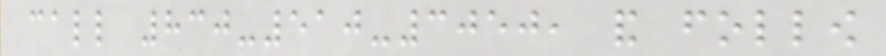call 830-510-3050, and follow
